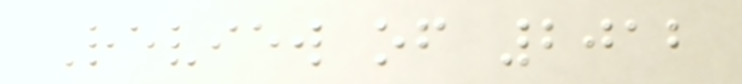Review of 2012
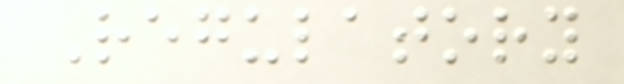Regulatory
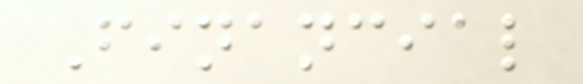Financial
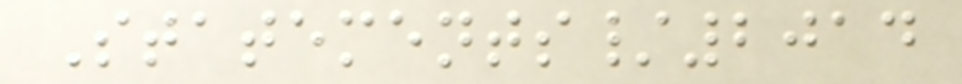Statements/2014
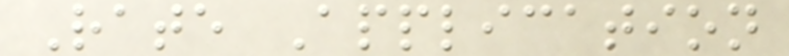Rate Application
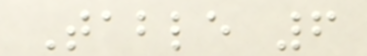Table 6
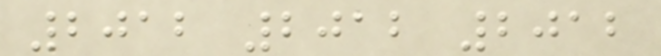2012 2012 2012
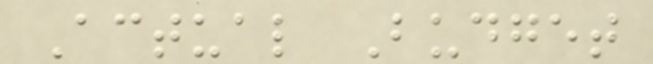Actual Budget
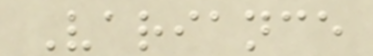Variance
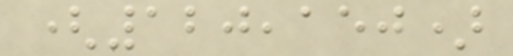(120,150)
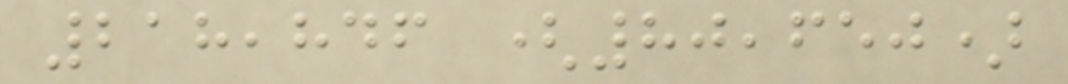218,846 (80,650)
